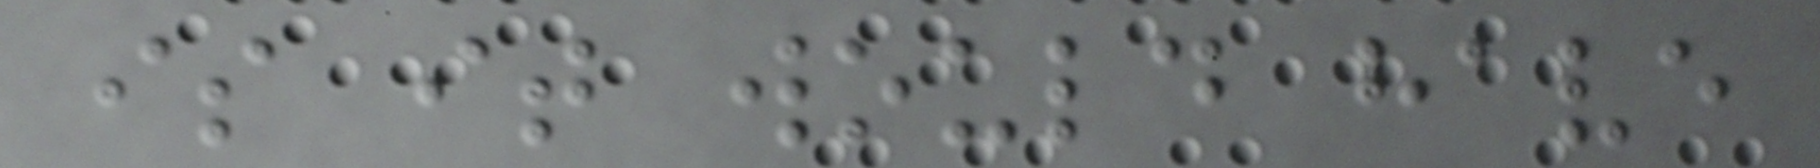is it would have
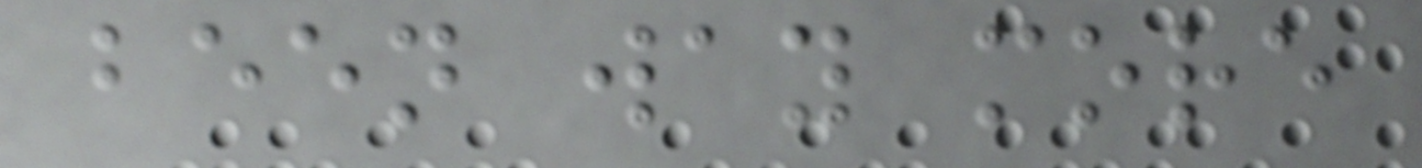been way more
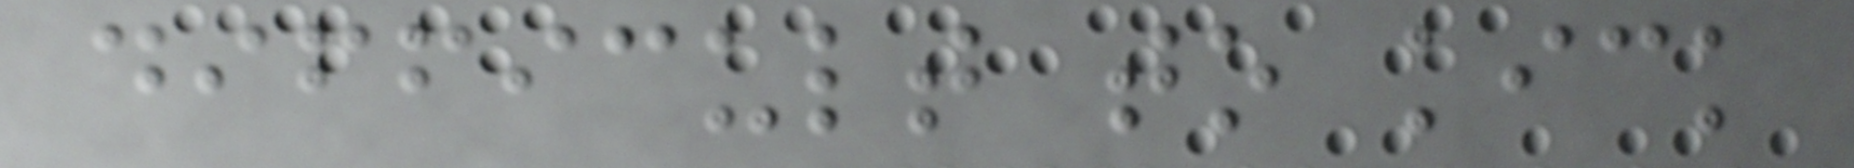difficult to kick
